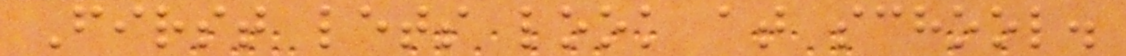First lets look at school.
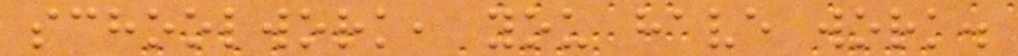schoolwork, you have work.
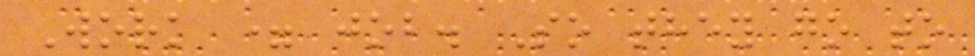Work = job. So they go to
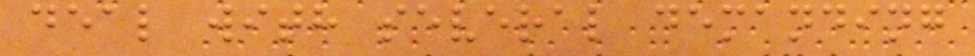deal with several demanding
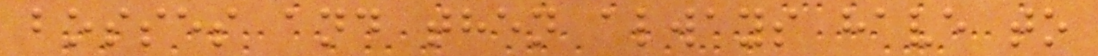bosses and then always have to
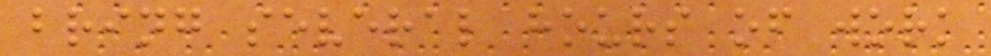bring several hours of work
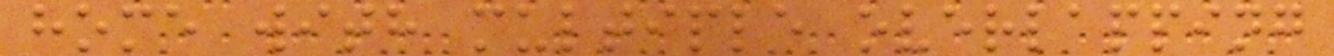home with multiple overlapping
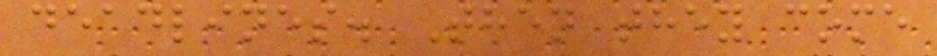deadlines. Then they come
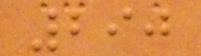290
